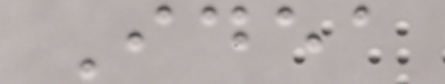Idea
